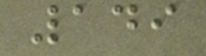149
